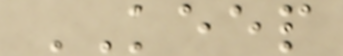KEEP
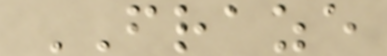FRAZE
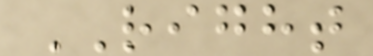RIGHT
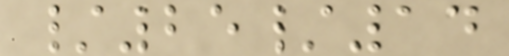/25/14
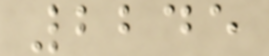2245
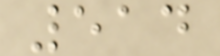514
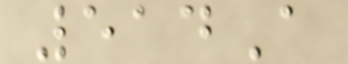514A
